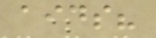aids?
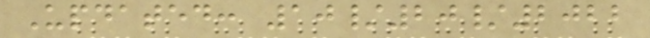Updated: 10/20/2022
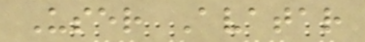User Avatar
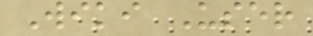Wiki User
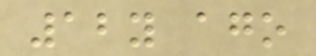12y ago
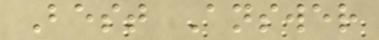Best Answer
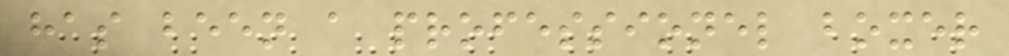has been a professionel boxer
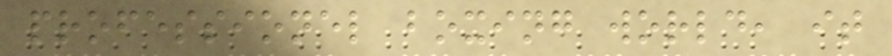professionel boxing world, it
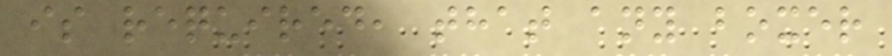is required, that any boxer
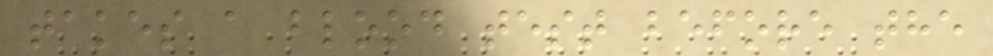takes a blood test before the
